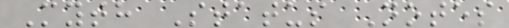Myth Status Notes
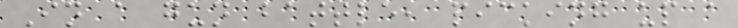In a gun battle, picking up a
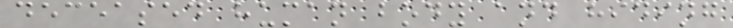deceased human body and hiding
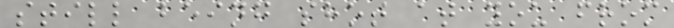still being shot at you from
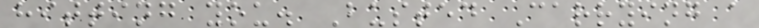hitting you. Busted Carrying a
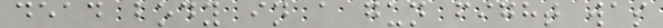dead body in a gun fight was
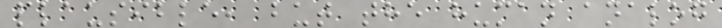plausible, but the human analog
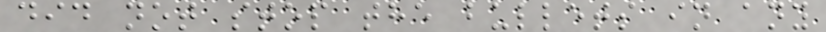did not stop the bullets in any
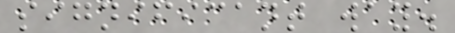significant way.
